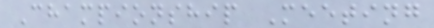Championship Meeting
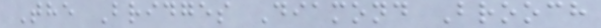The Bridges Diamond Brooch
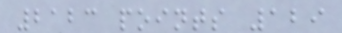2123 points 129
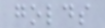golds
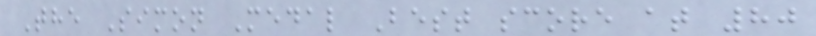The Simon Medal Best score at 80
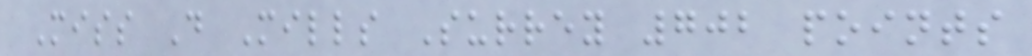Miss D Mills Surrey 702 points
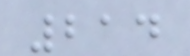214
